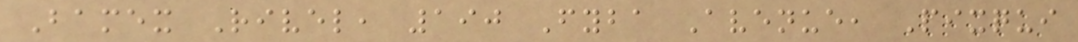Bamex Rivel, 190 Fyba Avenue, Pixqui
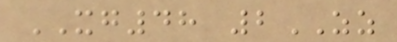XG48 2ZZ
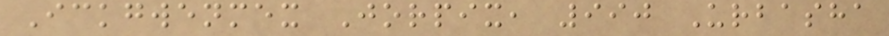Ickgwenmex Jorpix, 990 Urbasha
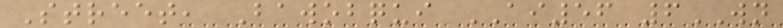Street, Bawobqui AI56 6WN
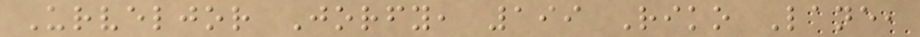Urveljor Jorfy, 199 Riko Lane,
